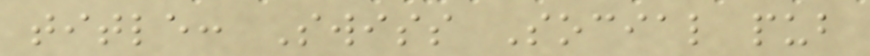title: Swiss Social pub
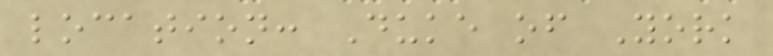location: Duke of York
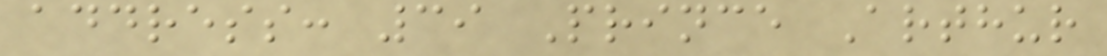address: 39 Prince Arthur
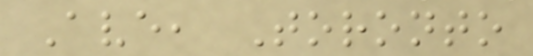Ave, Toronto
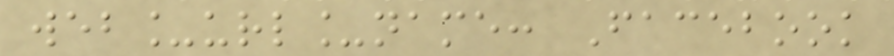web_url_name: Facebook
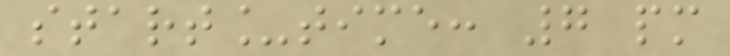start_time: 7 pm
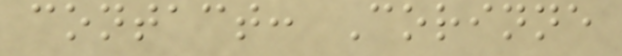contact: Corinne
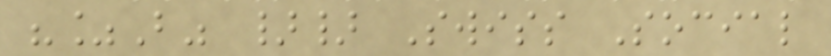"%B" }} Swiss Social
